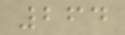264
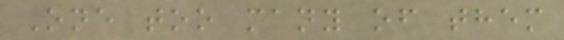One too many of them
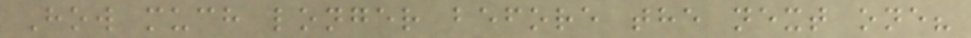How much longer before the next one?
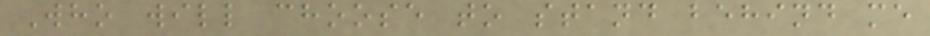Who will choose to stand behind me
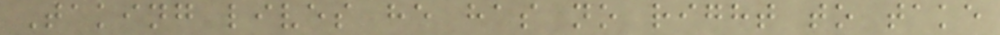Taking lives he has no right to take
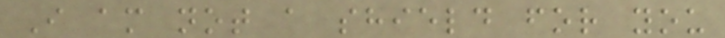I am not a shield for you
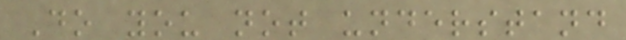Do you not understand
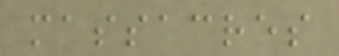massacres
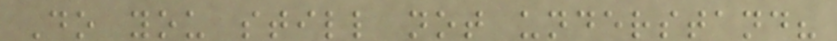Do you still not understand?
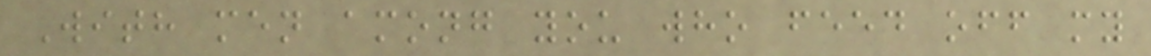With men among you who feed off my
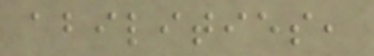abilities,
